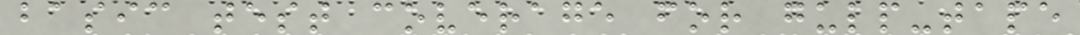basic test coverage for gulp-tape
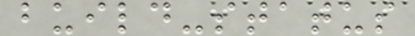build-status
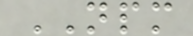NPM
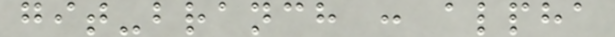git-branch : alpha
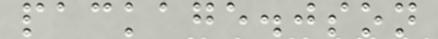package.json
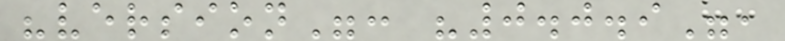"version": "0.0.9",
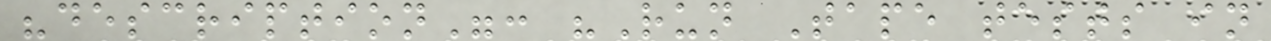"description": "Run Tape tests in
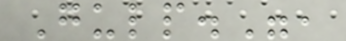Gulp.",
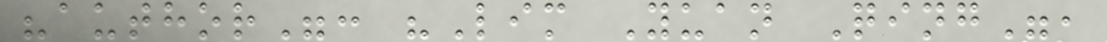"author": "Lim Yuan Qing",
